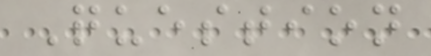Question
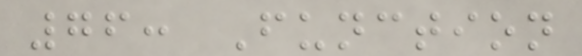76: Function
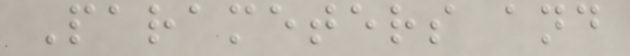Parameters and
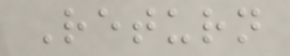Return
